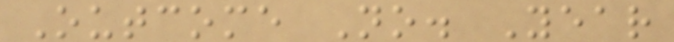Outcome No. Year
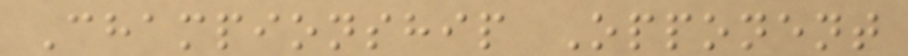Championship Opponent
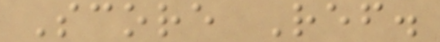Score Ref.
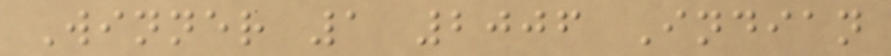Winner 1 2006 Indian
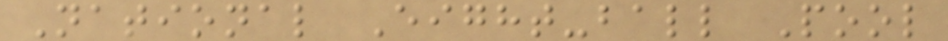National Eight-ball Pool
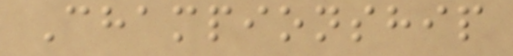Championship
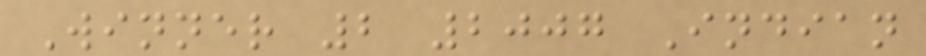Winner 2 2007 Indian
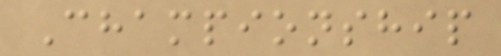Championship
